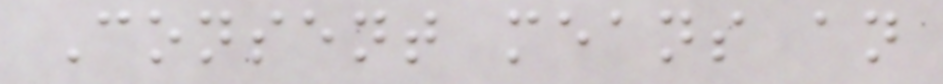Consent means an
